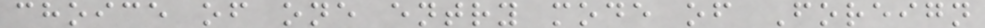choice of one entry mode of Foreign
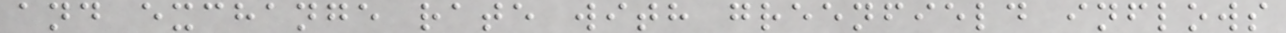and exchange rate with greenfield inflows
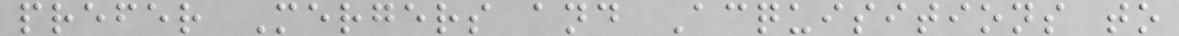prefer Mergers and Acquisitions to
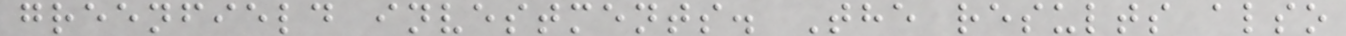greenfield investments. The results also
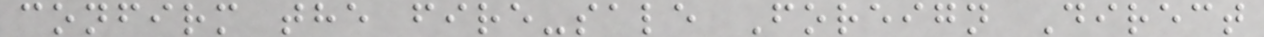confirm the fire-sale Foreign Direct
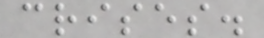crises.
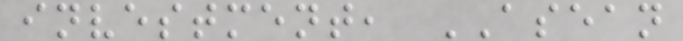investment, ASEAN
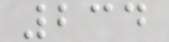234
